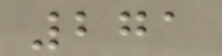271
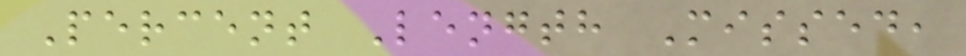Percent Length Missed,
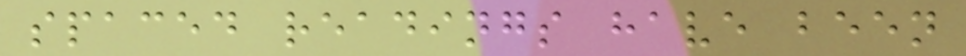spaced readings have been
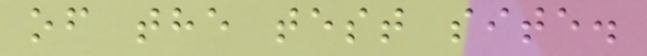of the test site.
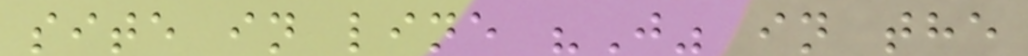site in line "J" in the
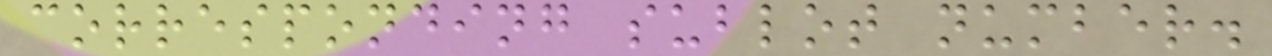corresponding sublot number.
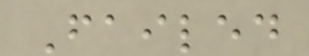Failed
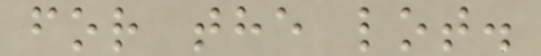for the lot.
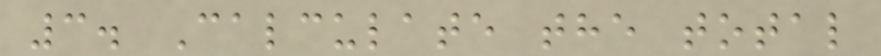3. Calculate the total
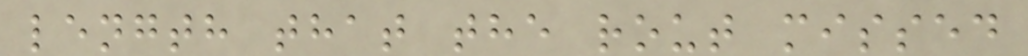length that the rout missed
